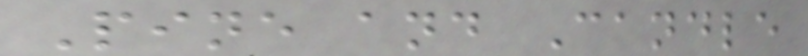Pine and Candle
